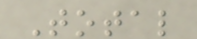Total
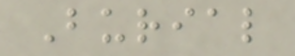Burial
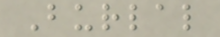Burlal
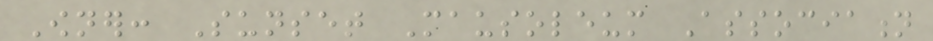Owner: Sunset Mausoleum Association
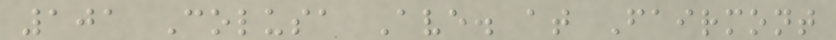101 Colusa Ave. at Fairmont
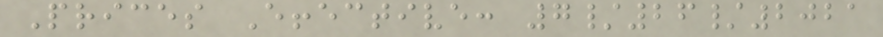Prices Effective: 7/26/2021
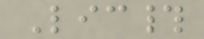Lic#
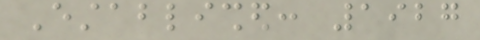Established: 1927
